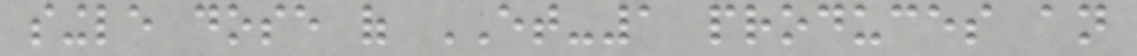single dose of ET-1 produces an
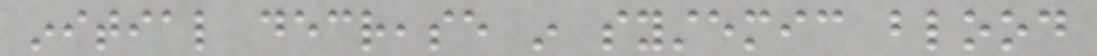initial decrease in systemic blood
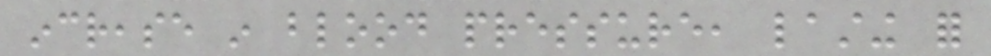increase in blood pressure, lasting for
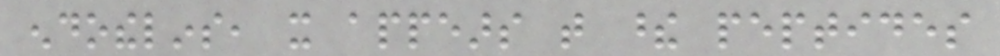endothelins, it appears that these peptides
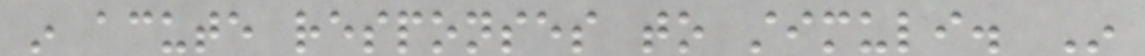in acute responses to stimuli. In
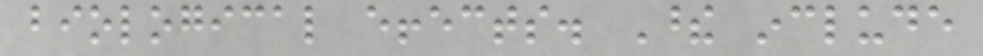biological effects. These include
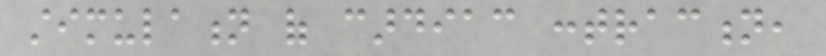stimulation of cardiac contraction,
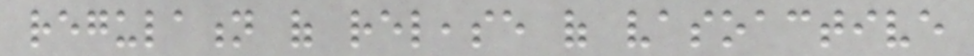regulation of release of vasoactive
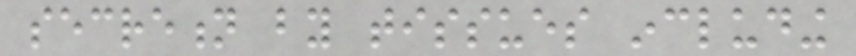secretion by tissues including
